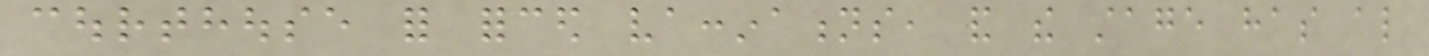courthouse for forced vaccinations, and the stage has also
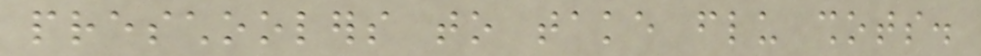preschoolers to take flu shots.
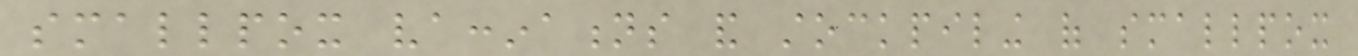smallpox vaccinations and stockpiling of smallpox
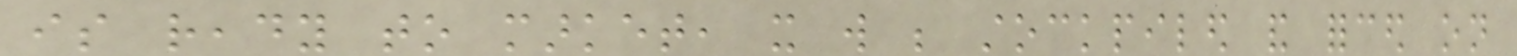is ready to market, it will be stockpiled and forced on
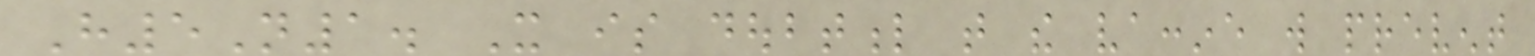H5N1. It is doubtful that the vaccine will prevent
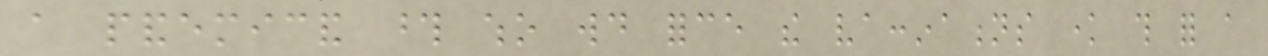a pandemicand those who would force the vaccinations know this for a
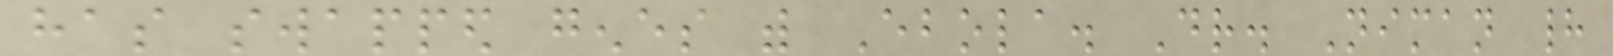has swapped genes with Ebola. Dr. Niman had
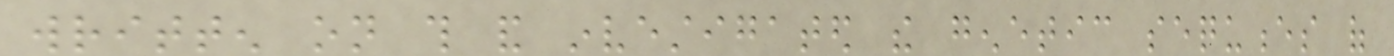written on this and investigated the genetic sequences of
